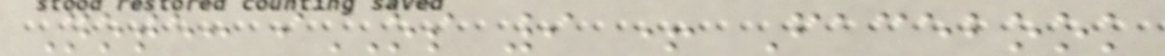Note: iOS 9 + Facebook
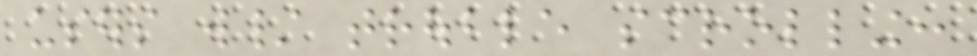users w/ trouble scrolling:
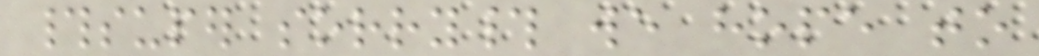#super sorry# we hope to
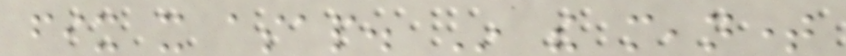fix it asap. In the meantime
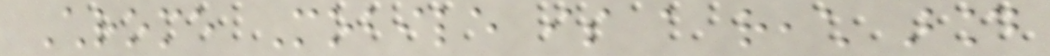Chrome Mobile is a reach around
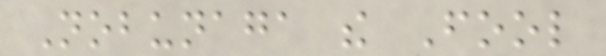Nobunaga the Fool
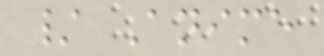/ Anime
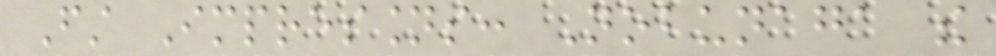First Impressions: Nobunaga the
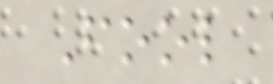Fool
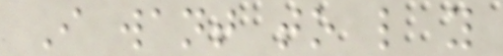I want to like you
